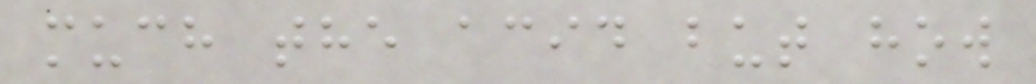much the acid but how
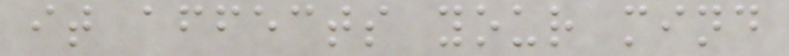it affects your mind
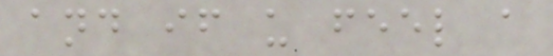and if u feel a
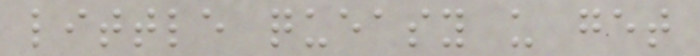little queasy u get
